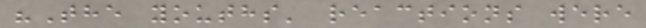"The youths' reactions were
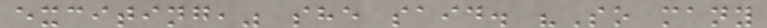exciting," she said. "So many
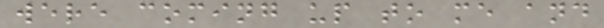were coming up to me and
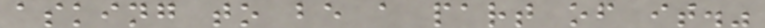asking to be a part of it."
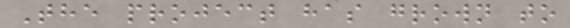The project has grown to
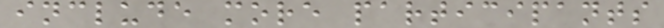include more participants
